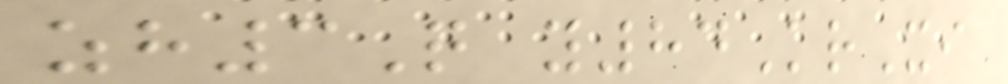zh3Q y84KrXi
